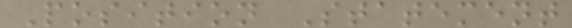Position Statement
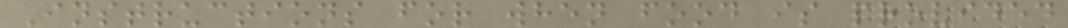Instructions for when food is provided
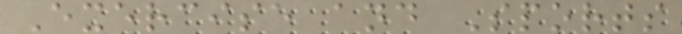Exercise and Sports
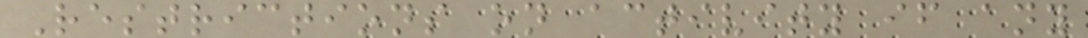Restrictions on activity if any
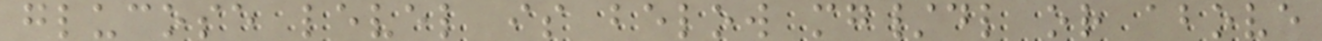glucose level is below mg/dl or above
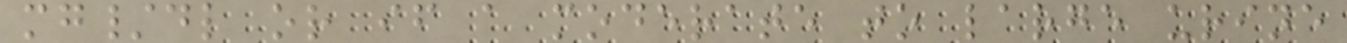mg/dl or if a moderate to large urine
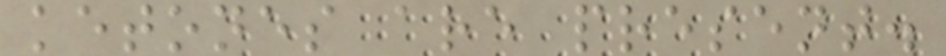ketones are present.
